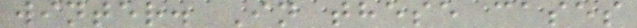winter. In these cases
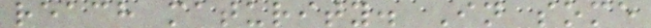reach maturity. In some
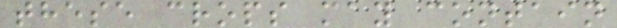these crops may contain
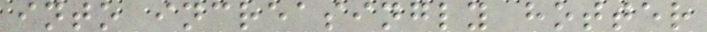into increasingly hotter
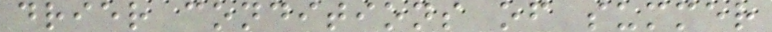drier conditions of summer
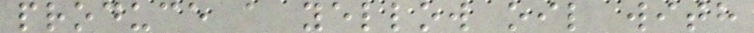produce a yellow oil with
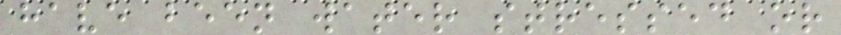have been water stressed or
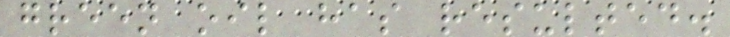green oil has resulted.
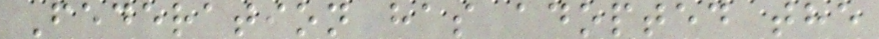Federation has adopted the
